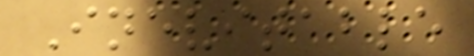Inevitable
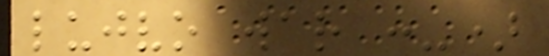lujvo war :-)
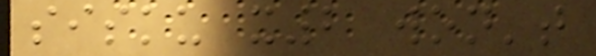sisku x2 won't
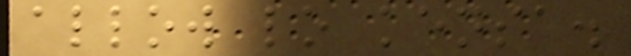allow lo kensa.
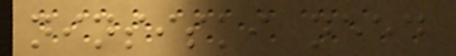ninsiski need
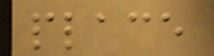place
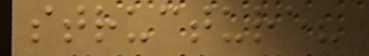structure?
